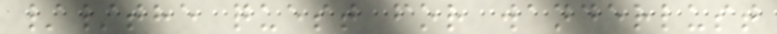//the quest for wanderlust
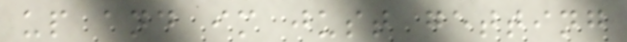up and im just getting
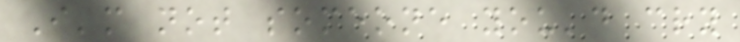I'm not someone you'd cry
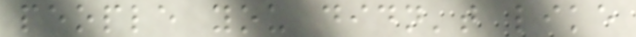people you didn't like
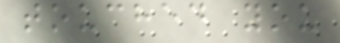touched you
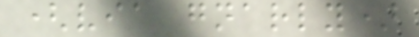(via gnarly)
